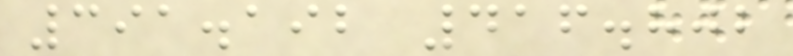391.192 416.802
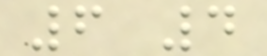6 4
